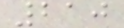210
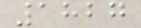1827
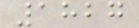1827
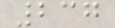237
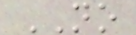NO
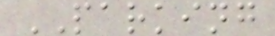PARKING
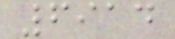6914
